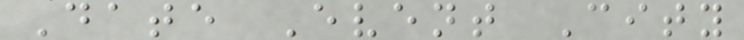Date Event City
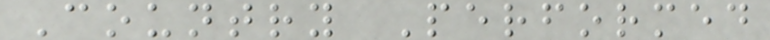Country Performed
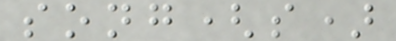song(s)
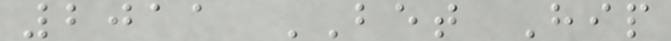2011 BET Hip
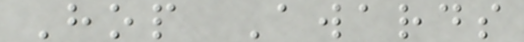Hop Awards
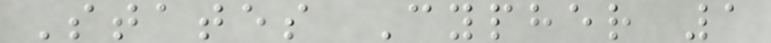States Cypher 1
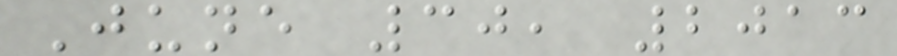June 30, 2013
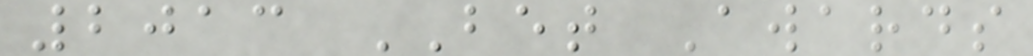2013 BET Awards
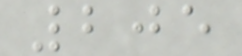205
